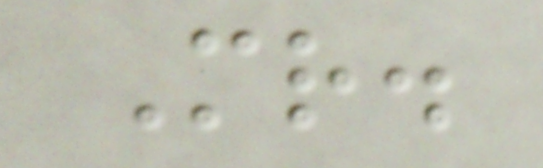Mr.
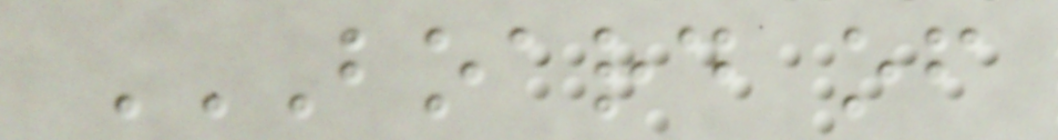BOARD OF
